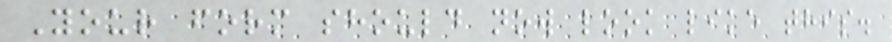Your form should now look like this.
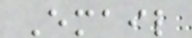Email
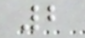2
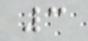3
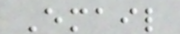Email
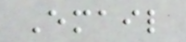Email
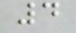4
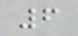6
